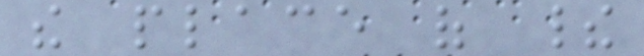the place of their
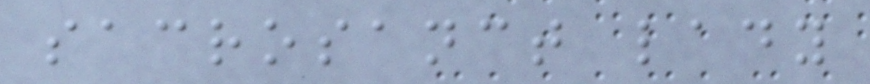sacrosanct lady
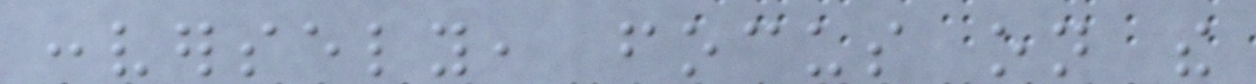conversely, focus on the
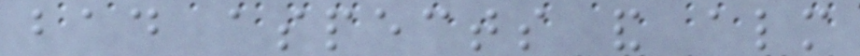bad aspects and almost
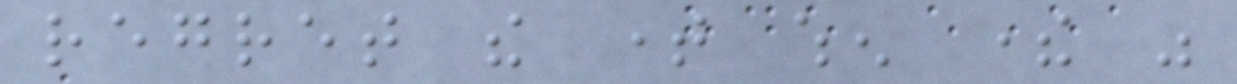regret the time when there was
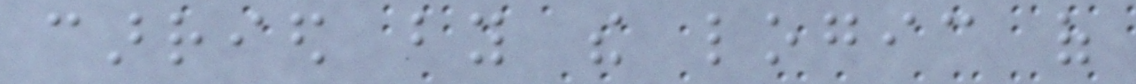carried by the logic of
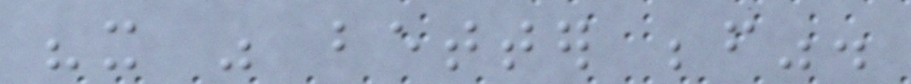"it was better before".
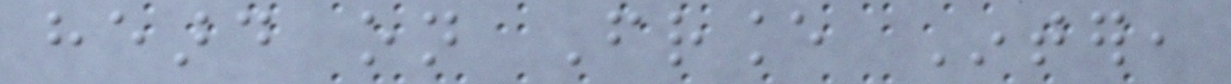heard on France Inter,
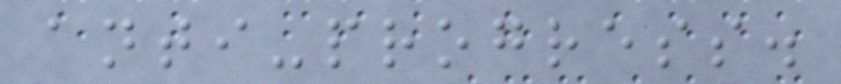anti-progress.
